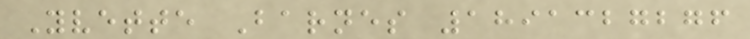Yvette Barnes 1891327276
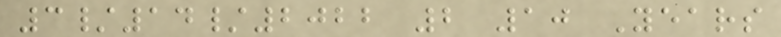3/14/2022 2 10 Years
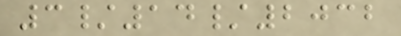3/14/2032
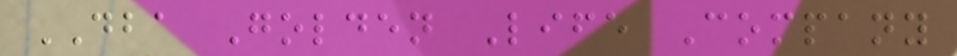DBA Golden Life Company
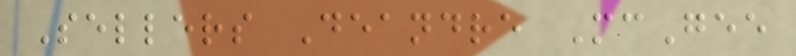Sellers Deandre McGee
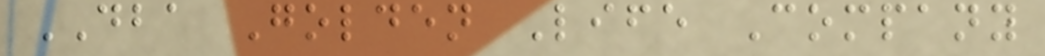DBA Golden Life Company
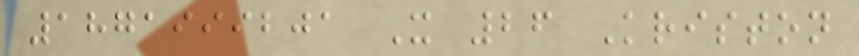1871999201 X 26 Kriston
